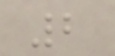2
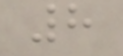8
